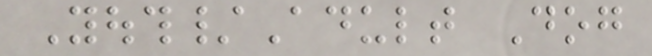Youth/Adult Dog
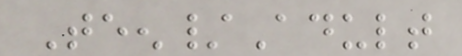Teen/Adult
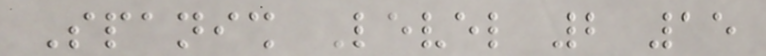Spanish Level 2 15
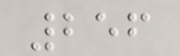256
